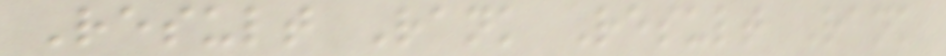Result Rank Result Rank
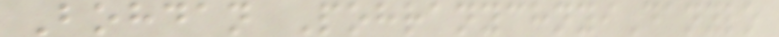Bohdan PohranychnyiDanylo
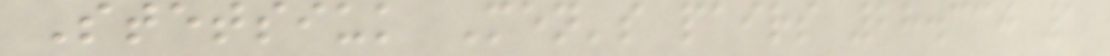Stetsiuk Men's pairs 28.330 1
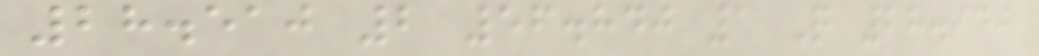28.510 2 56.840 1 Q 28.940
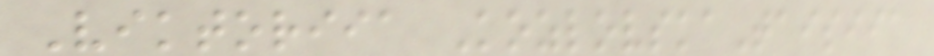Viktoriia KozlovskaTaisiia
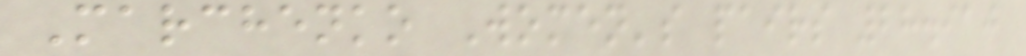Marchenko Women's pairs 28.910
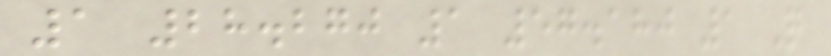1 28.270 1 57.180 1 Q
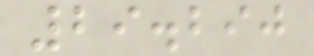29.290
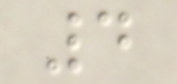4
